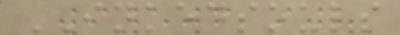INKEDSOULS
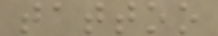tattoo
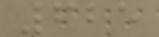625
